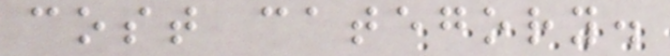cost category.
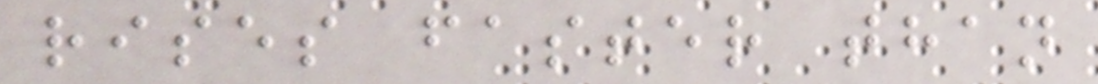rises faster than
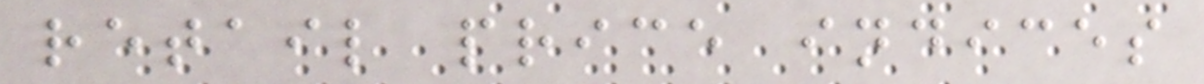retail price indices
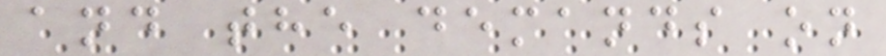and the demands on
